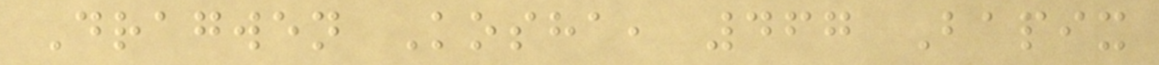Dragwen Kosha, 467 Bapix
